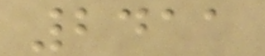2411
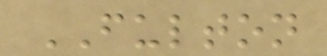FULTON
